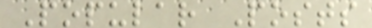Popular Posts
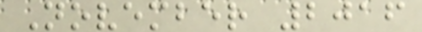November 2016
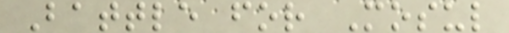Battle for Mosul
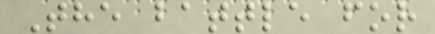The battle for
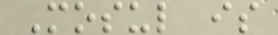Mosul is
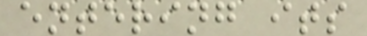entering its
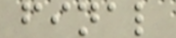final
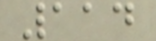114
